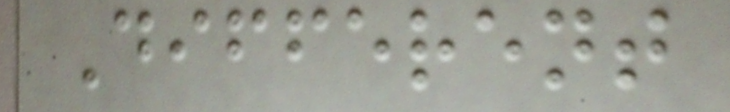Different
